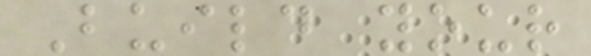Build your
